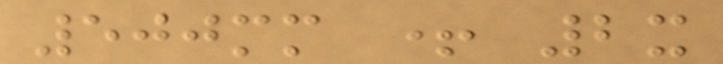500mm + 2x
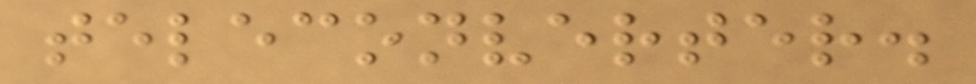teleconverter.
